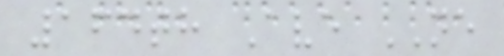164th Ave NE
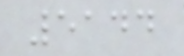5144
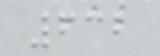632
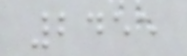2455
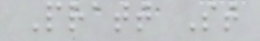Pratt St
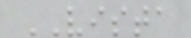VISTA
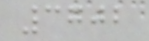3702
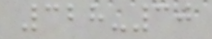328-30
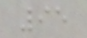95
